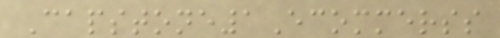Capstone1Ecommerss
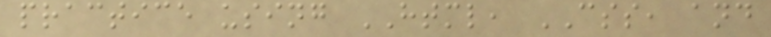practice using HTML, CSS, and
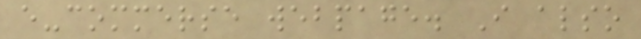e-commerse webpage. I also
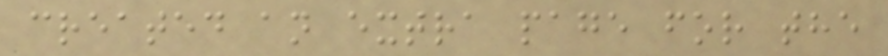created an extra page for the
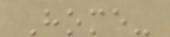Home-
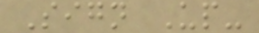Sign Up-
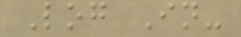Log In-
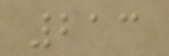213
